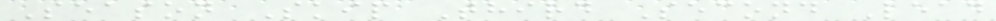Season Skip Third Second Lead
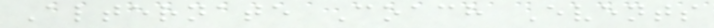Alternate Coach Events
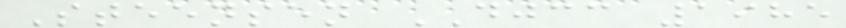Steensen DJCC 1985
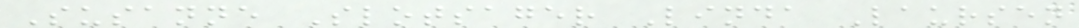Susanne Slotsager Linda Laursen
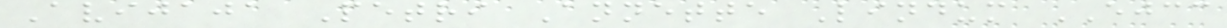Avijaja Petri Annette Lindum EJCC
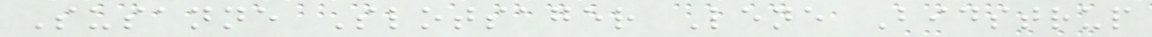Susanne Slotsager Lene Bidstrup
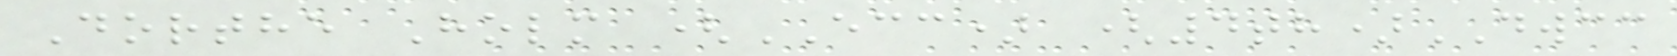Dorthe Holm (ECC) (4th)DWCC
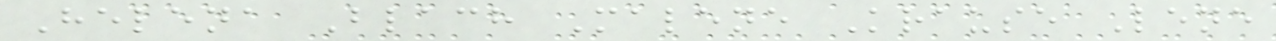Helena Blach Malene Krause Lene
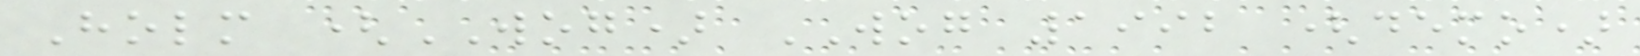Holm (WOG) WOG 1992 (demo)
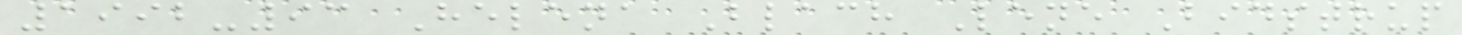1992-93 Helena Blach Lene Bidstrup
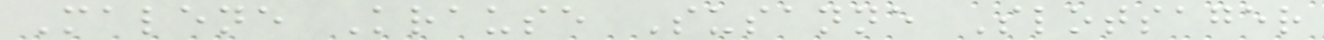Malene Krause Susanne Slotsager
